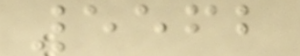5562
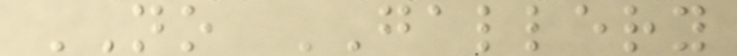NO GALLERY
